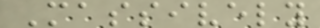Massively
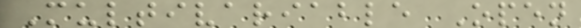Multivariable Open
